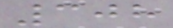308
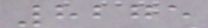8275
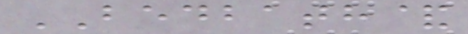BEDBATH&
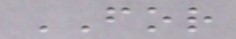FOR
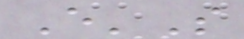E'S
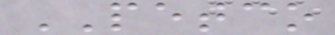PETCO
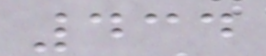434
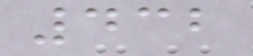432
